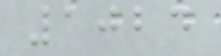1024
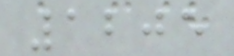1205
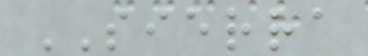SIERRA
